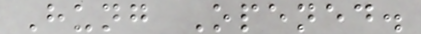Hung Opened.
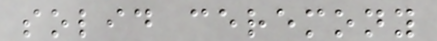solid ceremony
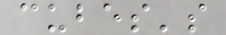cubes's
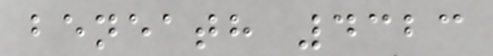beneath 4323
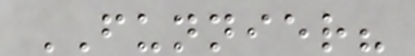FUNNIER?
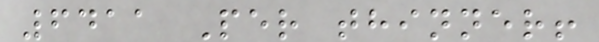6411 Per thinner!
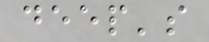deep's
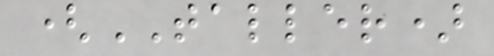(TALLER)
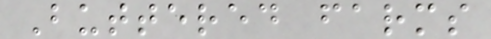Buttered farms
